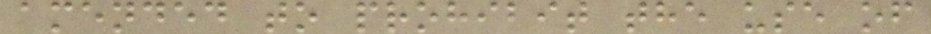amended to prohibit the use of
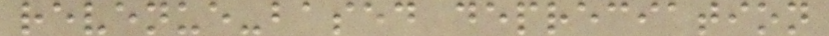revenue-based depreciation
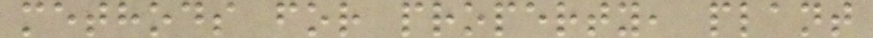methods for property, plant
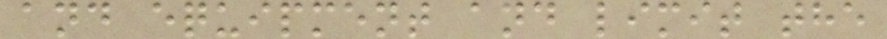and equipment and limit the
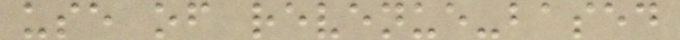use of revenue-based
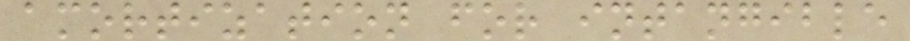amortization for intangible
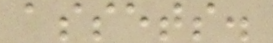assets.
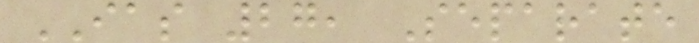IAS 27, Separate
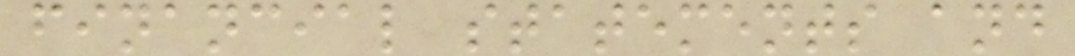financial statements and
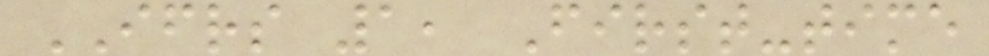IFRS 1, First-time
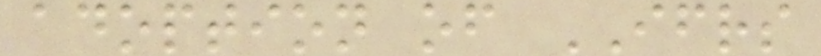adoption of IFRS
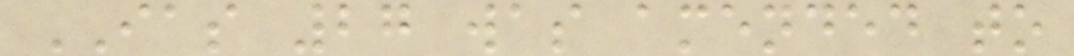IAS 27 was amended to
